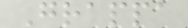Grappa
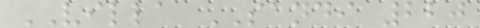VILLA SANDI 220
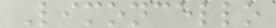Limoncello
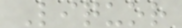Liquor
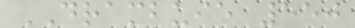DRAMBUIE 550
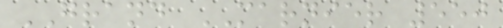GRAND MARNIER 550
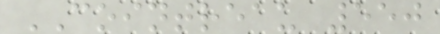COINTREAU 550
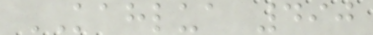KAHLUA 490
